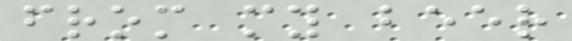from my beer
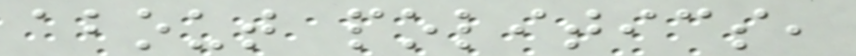about politics,
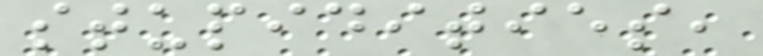stupidities,
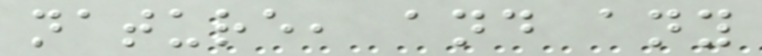nature, and any
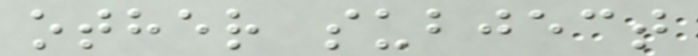other subject
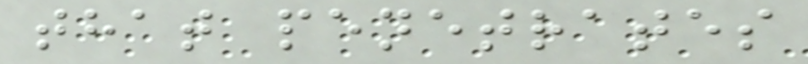that penetrates
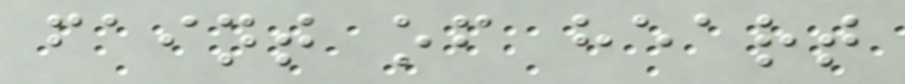faint of heart
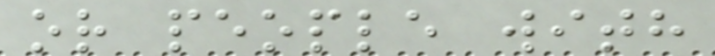or people with
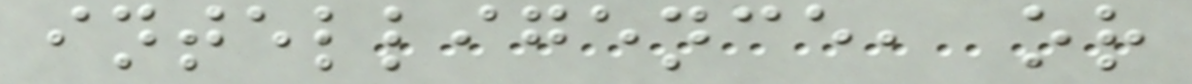intelligence, or
